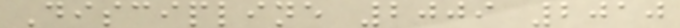Discipline 2009 2010
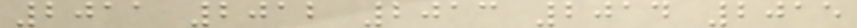2011 2012 2013 2014 2015
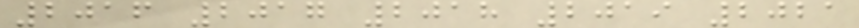2016 2017 2018 2019 2021
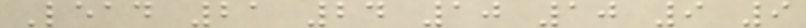Lead 21 24 10 10 9 9
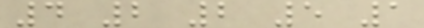4 2 2 5 1
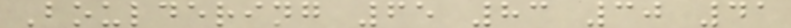Bouldering 65 83 30 41
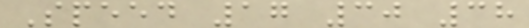Speed 17 30 38
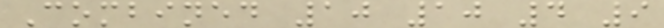Combined 10 10 4 9
